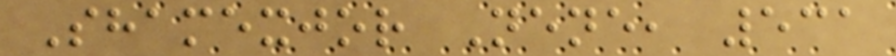Shamexjor Nene, 531
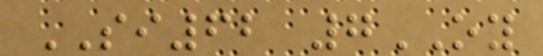SI62 7OY
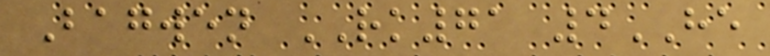Bagwen RK71 4HE
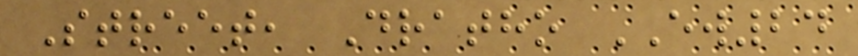Street, Dratho EW24
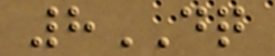8DQ
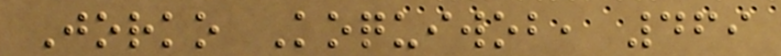Jorko Koquiwob, 469
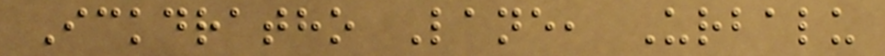Ickdratho Lane, Urbalu
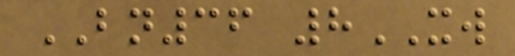BN36 8XW
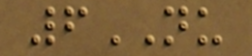6NU
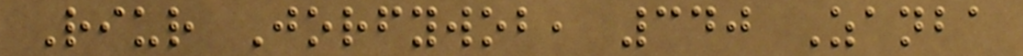Riur Jorfywob, 340 Zanba
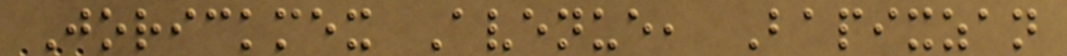Jorickmex Avenue, Bapixzan
